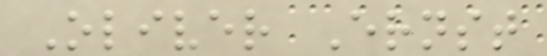Oliver Ernst
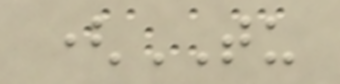(TU
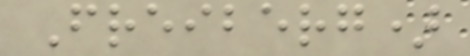Freiberg)
